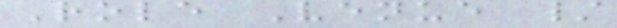Role Venue /
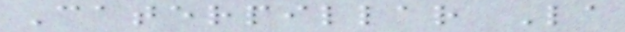Caterpillar La
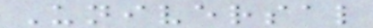Universal
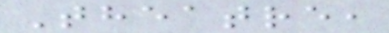Theatre,
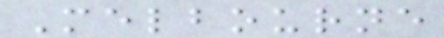Melbourne
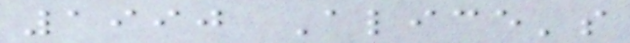1990 Alice's
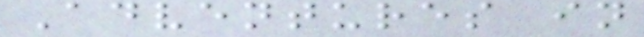Adventures in
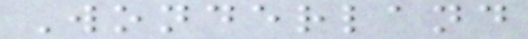Wonderland
